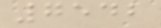7542
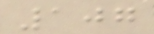107
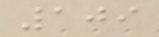109
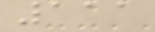111
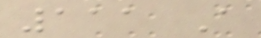111 A
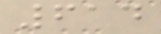614
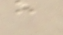a
